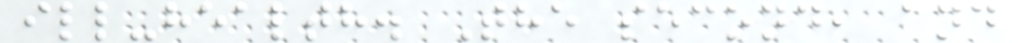ill-health. The second, and
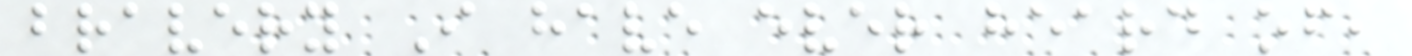bravery I have ever heard of,
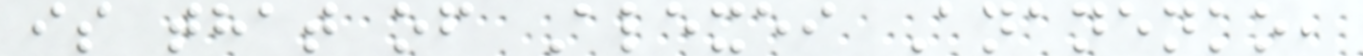is that of Alexei Ananenko,
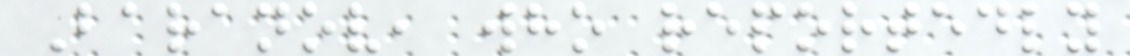Baranov, who reportedly
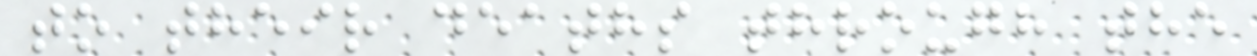to their deaths through the
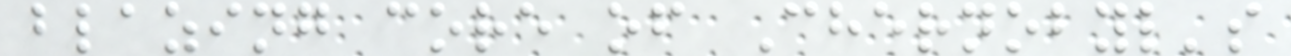blazing core of Chernobyl's
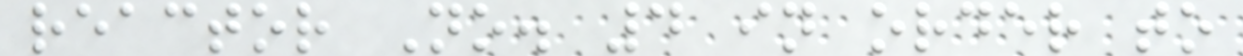reactor No. 4 in order to
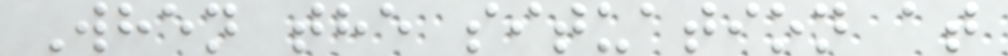When the situation at
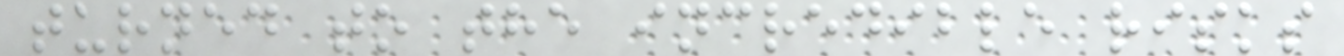turned to the incredible risks
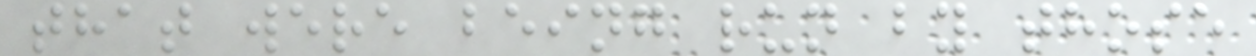that were being run by those
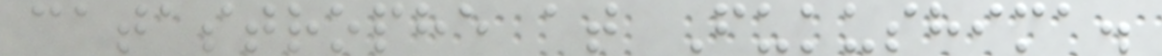catastrophe at Fukushima.
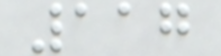117
